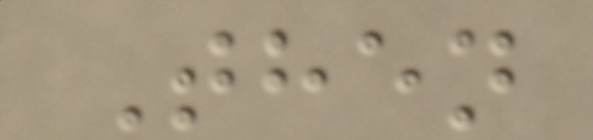Then
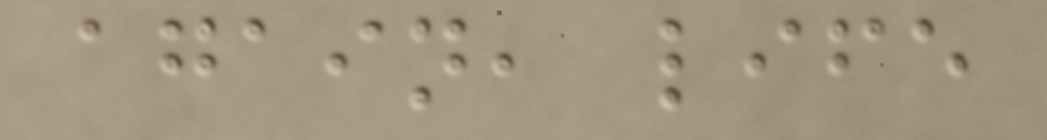again, life
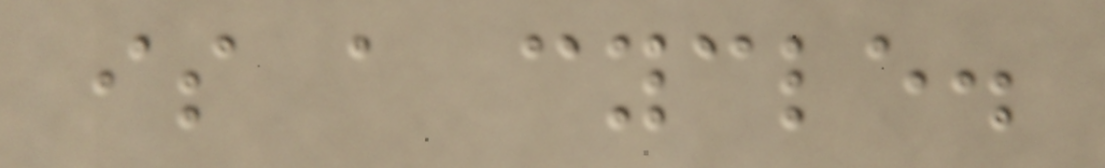is a cycle.
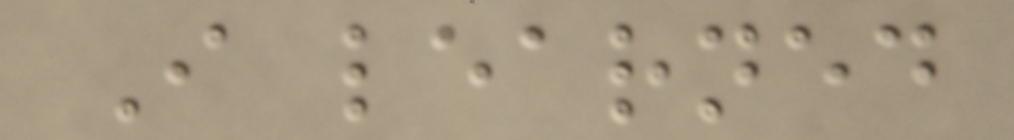I learned
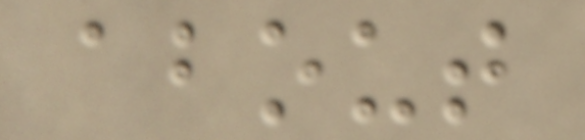about
